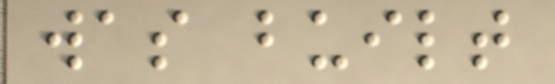was built
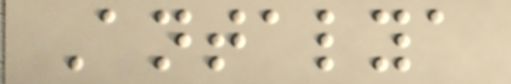Antalya
